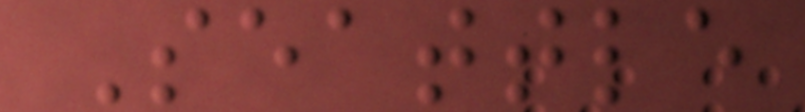Seattle
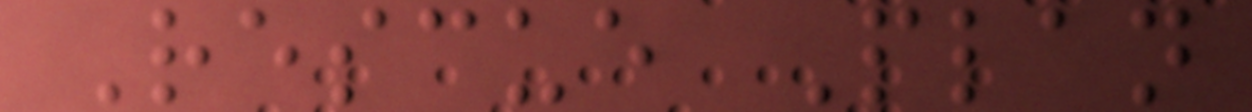Rescue Plan
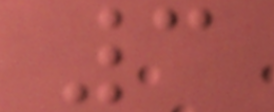3
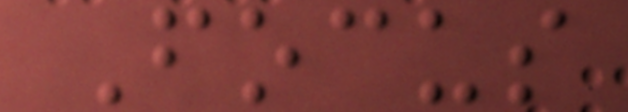Focus
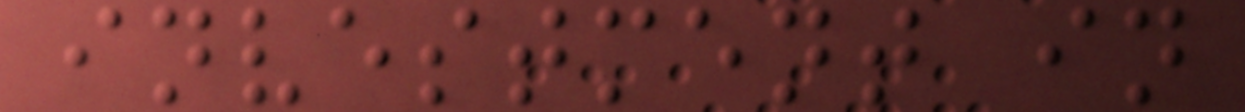investment in
